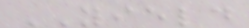YIELD
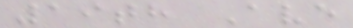19th Ave
